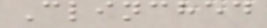Clinched
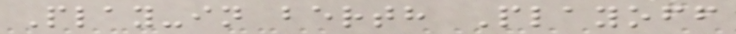Play-in berth Playoff
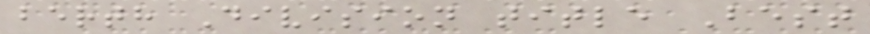berth Division title Best
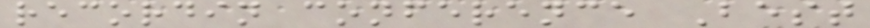recordin conference Best
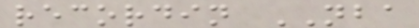recordin NBA
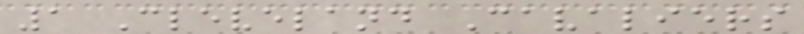1 Cleveland Cavaliers
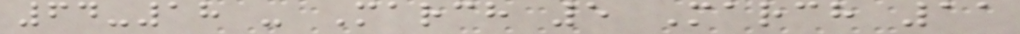64-18 - March 5 March 11
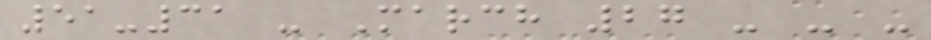51-31 - March 27 - - -
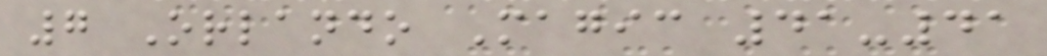7 Orlando Magic 41-41
